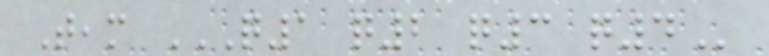Team Q1 Q2 Q3 Q4
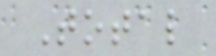Total
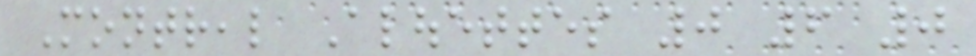Montreal Alouettes 0 6 0
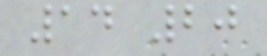14 20
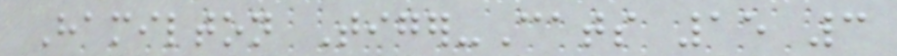Hamilton Tiger-Cats 15 3
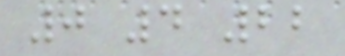0 4 22
